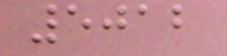5012
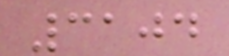3104
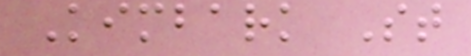Kimbark St
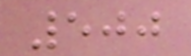500
